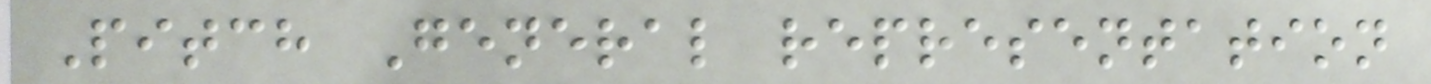Pitch General representation
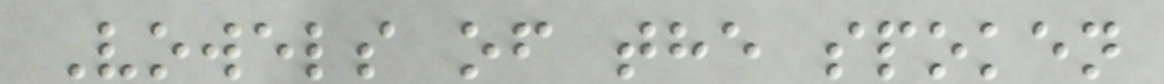Vowels of the spoken
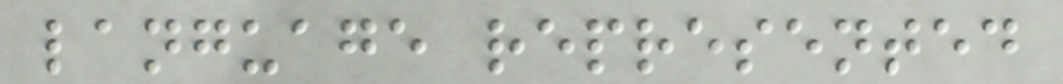language represented
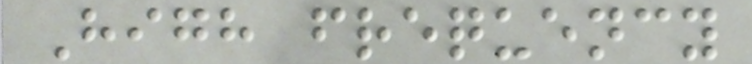High frequency
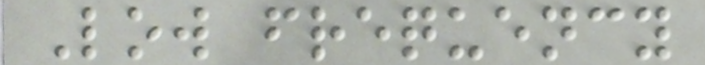Low frequency
